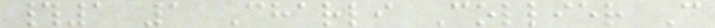#1 1 Charli Collier C
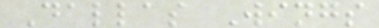Dallas Wings
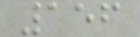156
